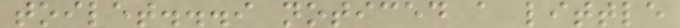toilet...i noticed a little
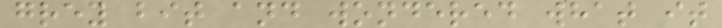grey bit and wondered what it
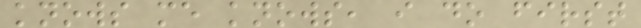knows me knows, i do first
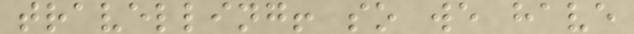travelling! so we have
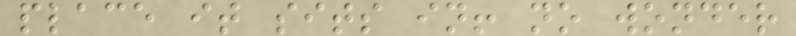place it sits in! no wonder
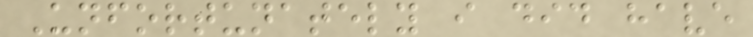Unfortunately i did have
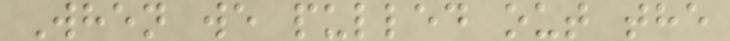When we pulled out the
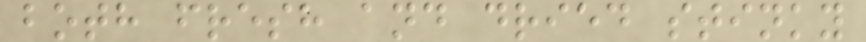both fresh and dried stinky
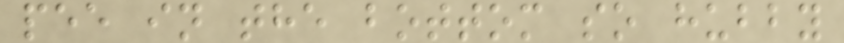pee in the bottom so hubby
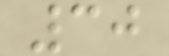30
